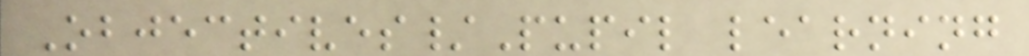Objectives/Pupil learning
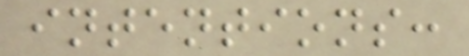intentions:
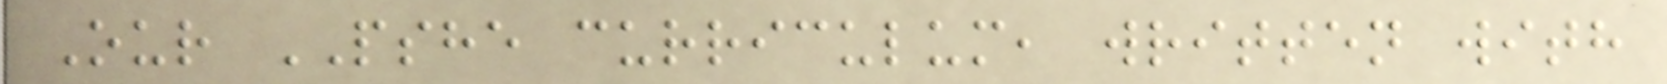Our PSHE curriculum, written with
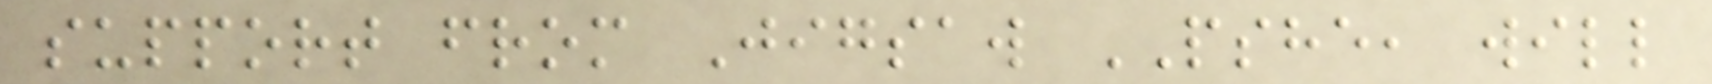support from Jigsaw PSHE, will
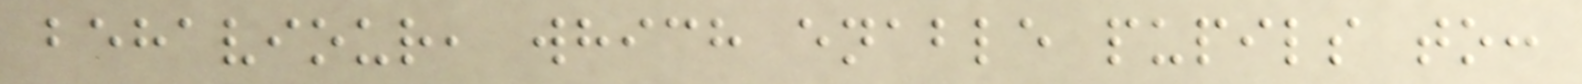behaviour, which enable pupils to:
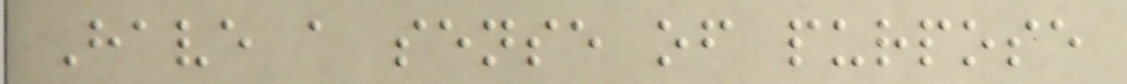Have a sense of purpose
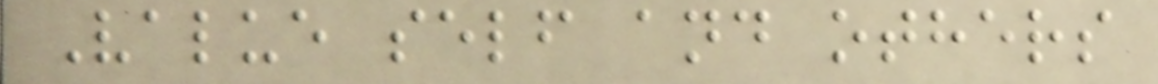Value self and others
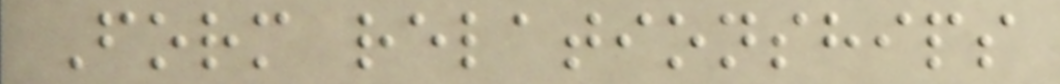Form relationships
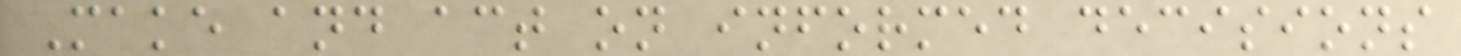Make and act on informed decisions
